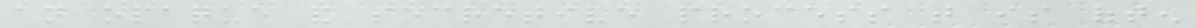an opaque and secretive process that is often
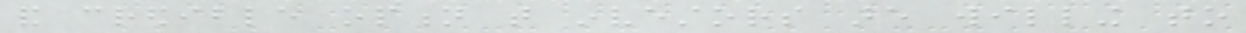and credible option that investors are willing to
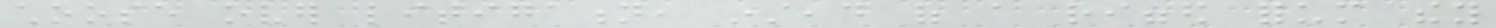choose over litigation, instead of a rigged forum they
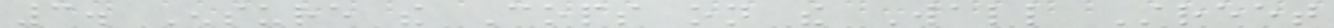3. Ensure the Cops on the Wall Street
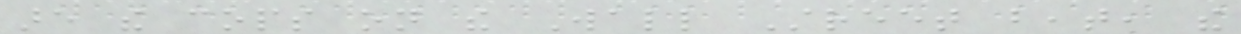are the cops on the Wall Street beat, the
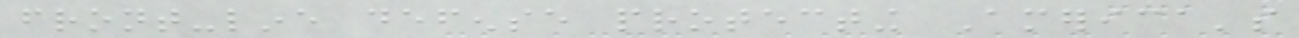front-line defense protecting America's
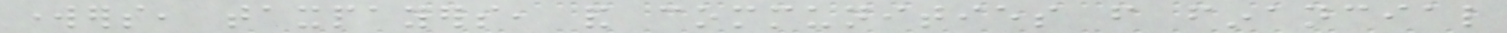workers, taxpayers, and communities from financial
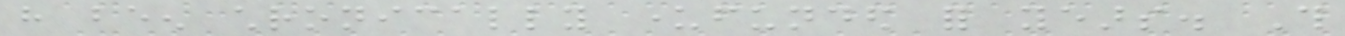have been chronically underfunded for years. This
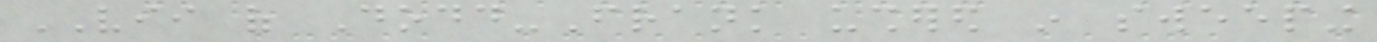VII of Dodd-Frank ushered in sweeping
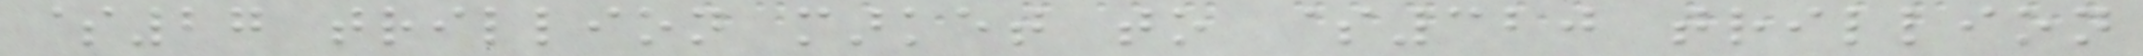$27 trillion market to $320 trillion
